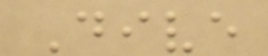Dive
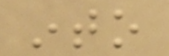into
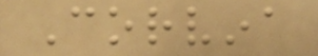Corvina
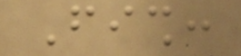Fish:
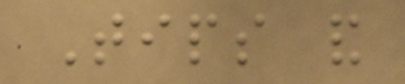Tips and
